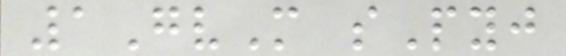1GvM sPyj
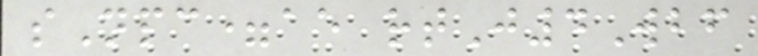sNpc=ae rtJ4Wbf
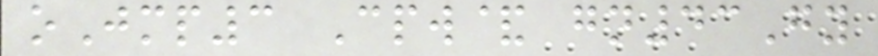oJmp3 Cpw& gn43Gy
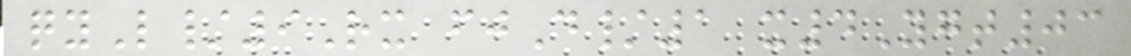qyL/9Rx fjD/1 x4Ygt03
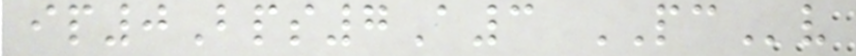ip0Bps7A3 PCv
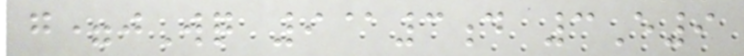g=jWq 9@3d 3E9
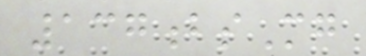137bsMg
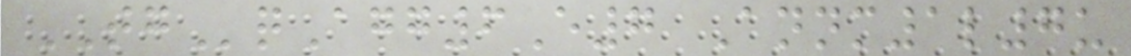TGqAgg6E7 Annm1l7u
